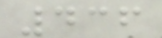436
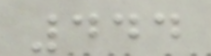444
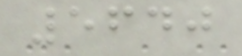5640
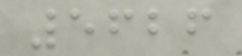5626
